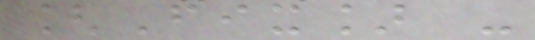[Fix] -
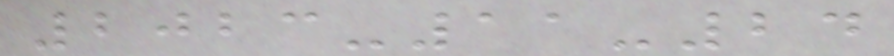2023-11-24
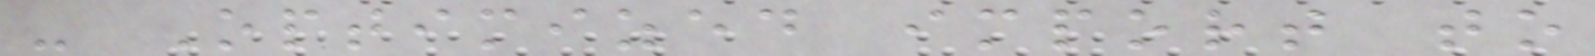- Optimized import to
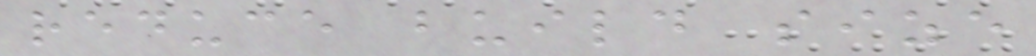reduce build size
